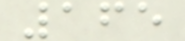165
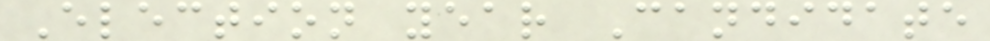Election year Candidate
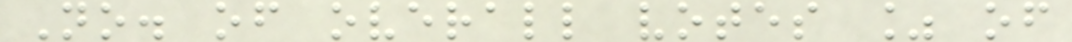No. of overall votes % of
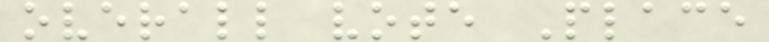overall vote Place
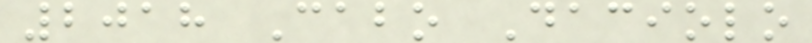2018 Cabo Daciolo
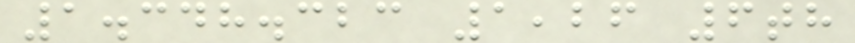1.348.323 1,26 6th
